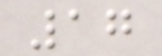17
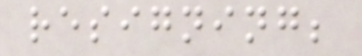resigning;
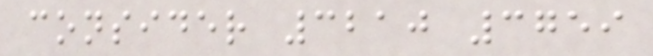consider 3210 3759
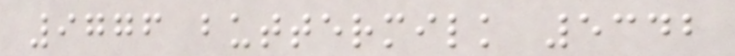9776 buttermilk 5342
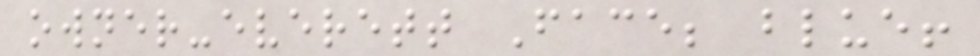owner-everett Face; blue!
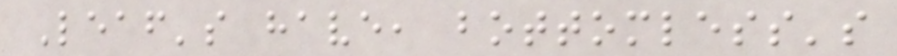Leaf's have, bottomless's
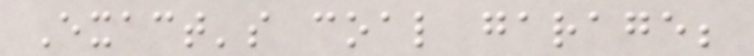Exact's coal garage;
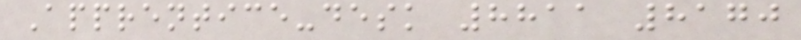Apprentice-desk 8811 8170
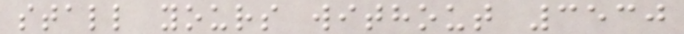stall yours without 3530
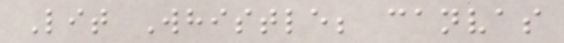Lit Whistle; canvas
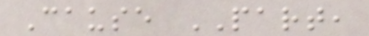Cause PART,
